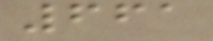661
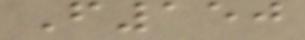F150
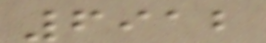6912
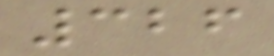326
